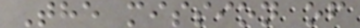The mission of
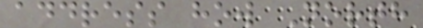address how North
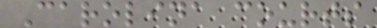Carolina courts
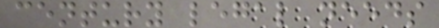century legal needs
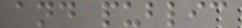and public
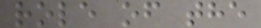role of the
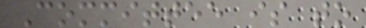Committee is to
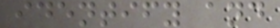identify and
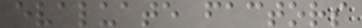evaluate factors
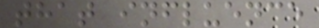that influence
